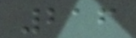216
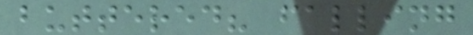buttered? falling
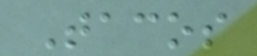Tacos
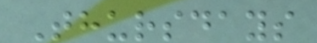Thursdays
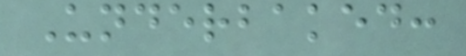Underbaked:
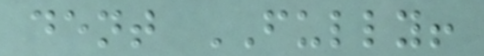dent FULLY!
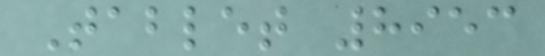Tablet 8953
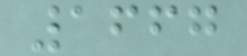1667
